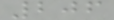206
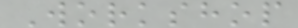Workshop
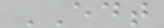EDT
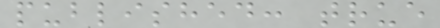published: true
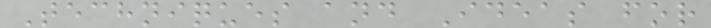Techniques and Ideas for
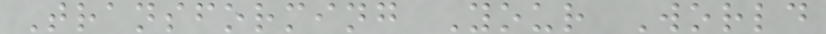Transforming Your World
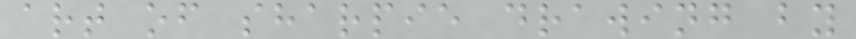art of sharpie drawing by
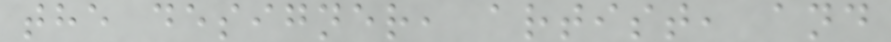the designer, artist, and
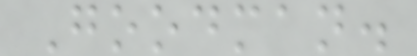Goodman.
